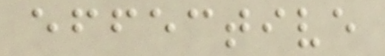effective
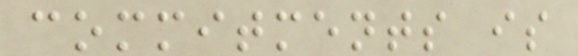commitments is
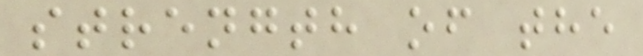strength of the
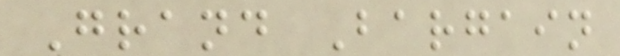Grand Bargain
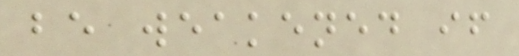be weakened if
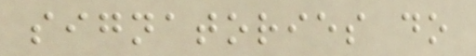signatories do
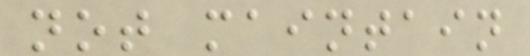not maintain
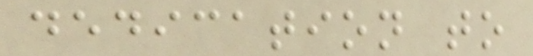dedication to
